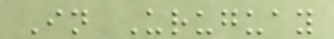In Uruguay
